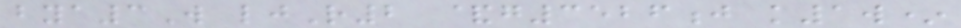bya3W ljR2 &g3526j k1w*
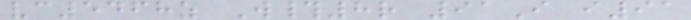vc5468z W#8r 91I i91
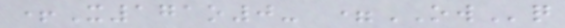+X171o0- =OWq
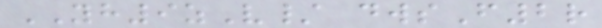YH9zV/ dwsF2r
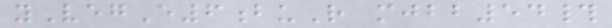yVegE6buR mjbb54#
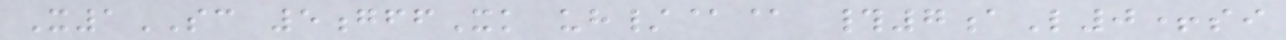X1SC 5gffXk uh/@@ #7aL0+si
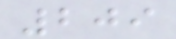209
